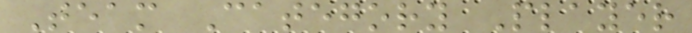Team Category Player
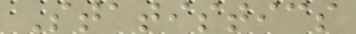Statistics
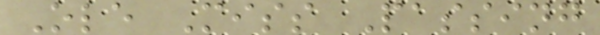Ole Miss Passing
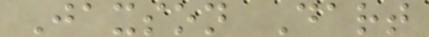Jaxson Dart
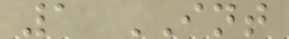1 INT
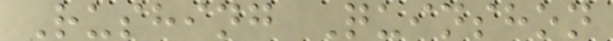Rushing Quinshon
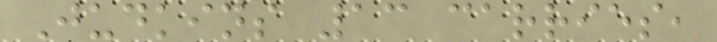Judkins 13 carries,
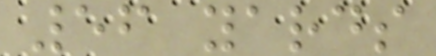56 yards
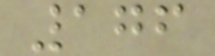176
